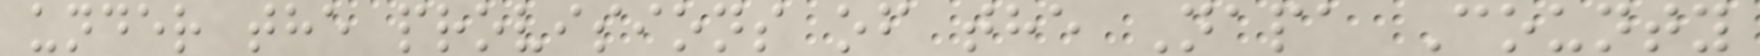under the provisions of the Napa County
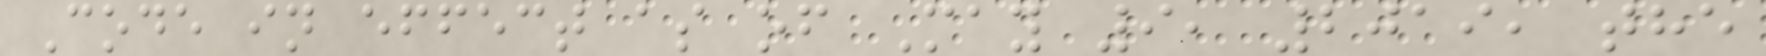Code in effect as of May 9, 2019, the
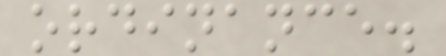ordinance.
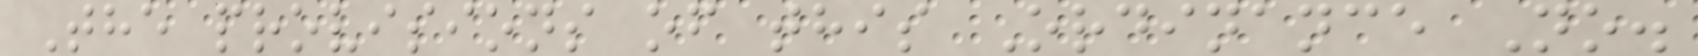The provisions of this Ordinance No.
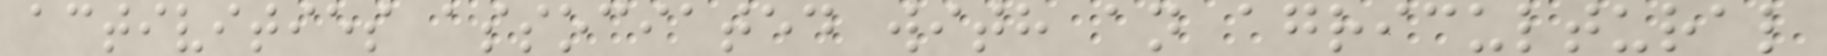activities associated with an agricultural
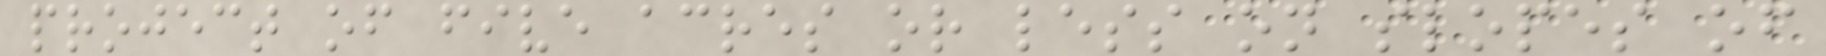project of five acres or less on slopes of
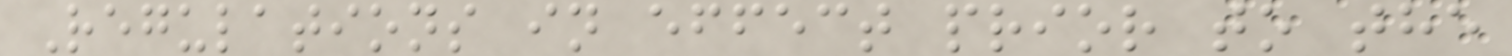Regulations in effect prior to the
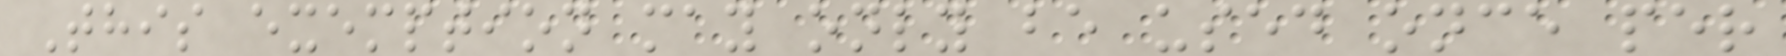This exemption may only be used once per
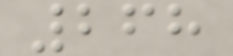268
